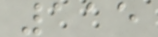115
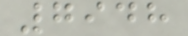7948
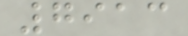7913
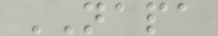NAPA
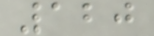120
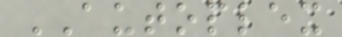AUTOPLEX
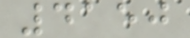4150
